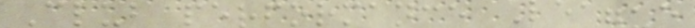Club performance League
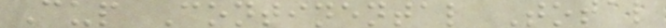Cup Continental Total
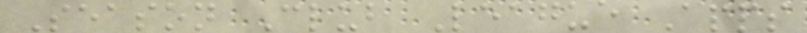Season Club League Apps
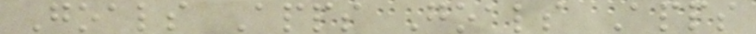Goals Apps Goals Apps
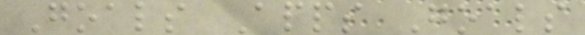Goals Apps Goals
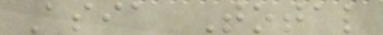Asia Total
